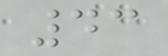43
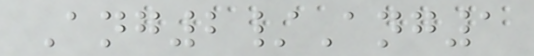Ang2/Ang1
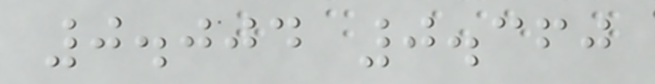0.004 0.360
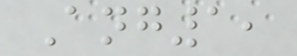Ang1,
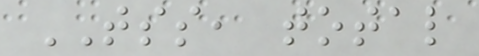TSS, total
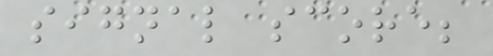signal score;
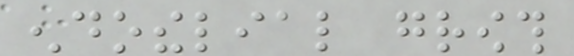endothelial growth
